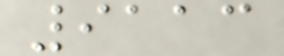9113
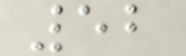52
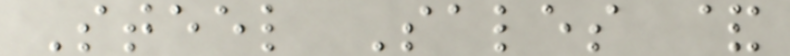Steel Sales &
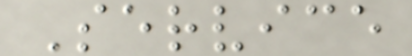Service
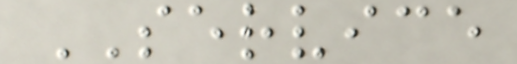SERVICE
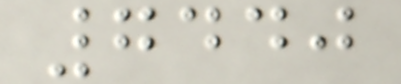7440
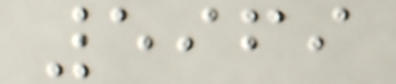5969
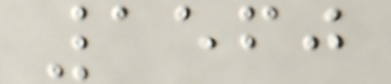1560
